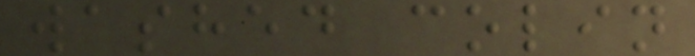washed colin
